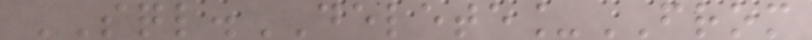SQL.DELETE_FROM
